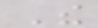The
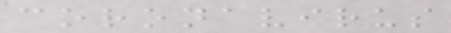coronavirus
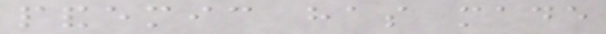pandemic has made
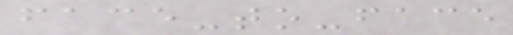face-to-face
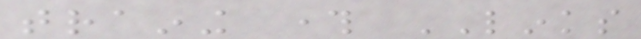training through LINKS
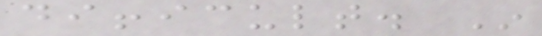difficult. In
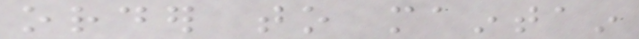order to maintain
